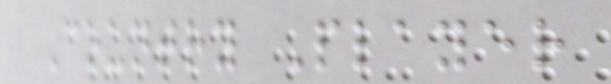Country Player
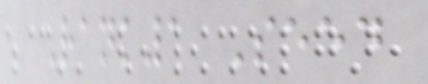Rank1 Seed
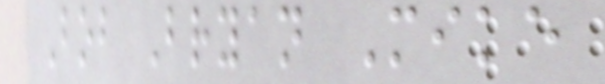Bob Bryan Mike
